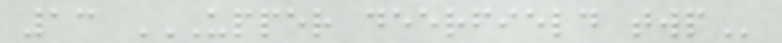13 UPPER DEERFIELD TWP
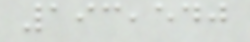193,540
